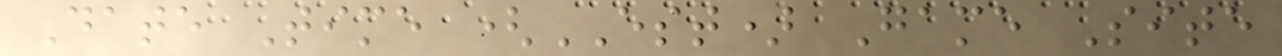Date Time (EST) Game Site
